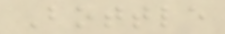Bottle
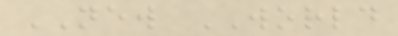NEW WORLD
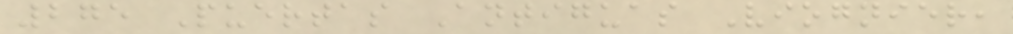275 Puertas Antiguas Viognier,
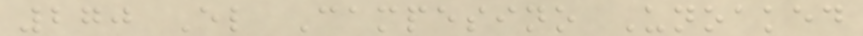270 El Campesino Unoaked
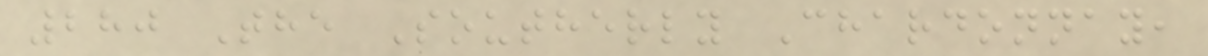280 The Southerly Chardonnay,
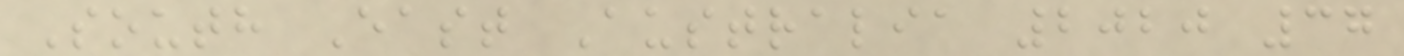South East Australia 2020 37
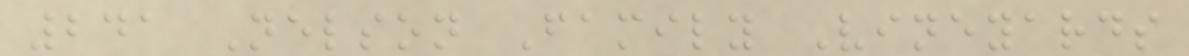241 Nelson Family Vineyards
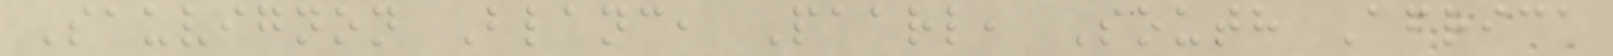Sauvignon Blanc, Paarl, South Africa
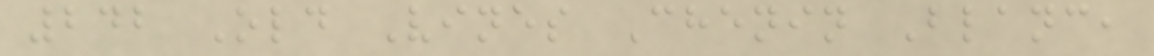242 Old Vines Chenin Blanc,
